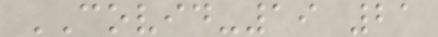COVID-19 21
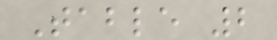Table 2
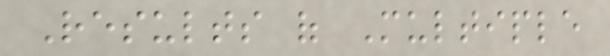Results of Multiple
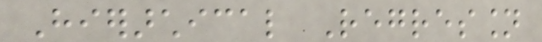Hierarchical Regression
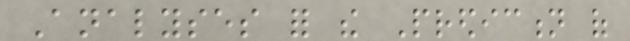Analyses for the Prediction of
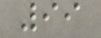99
